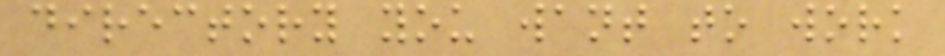directory you want to work
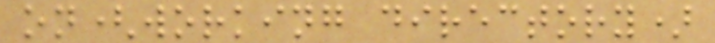on(working directory)
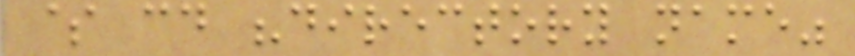$ cd "directory name"
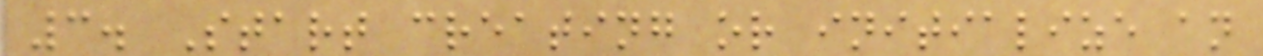3. Start creating or initialize an
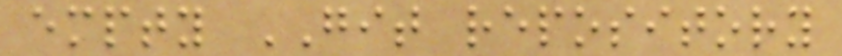empty GIT repository
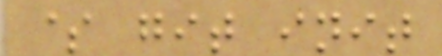$ git init
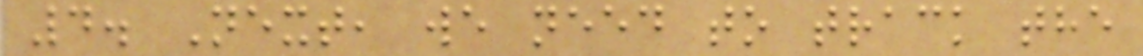4. Next, we need to track the
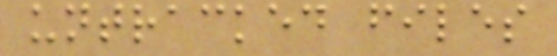untracked files
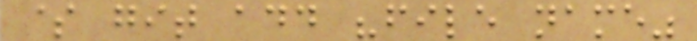$ git add "file name"
